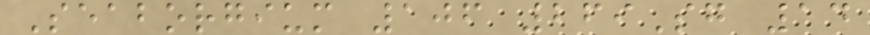Seaborgium 106 269Sg 14
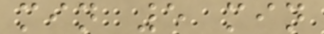min 5 min
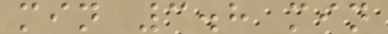min 3.8 min
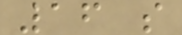16 s
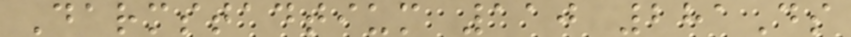Darmstadtium 110 281Ds
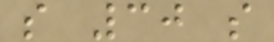s 30 s
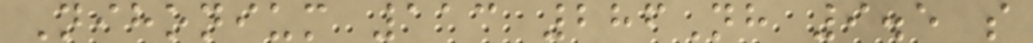Nihonium 113 286Nh 9.5 s
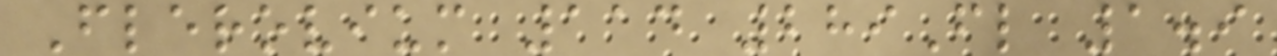Flerovium 114 289Fl 1.9
